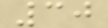30
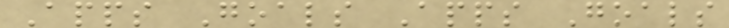Apps Goals Apps Goals
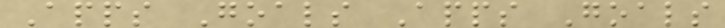Apps Goals Apps Goals
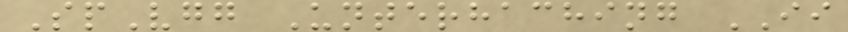SpVgg Unterhaching II
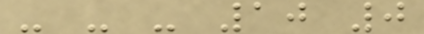- - - 10 0
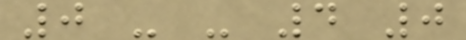0 - - 4 0
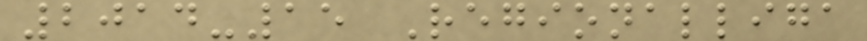2014-15 Regionalliga
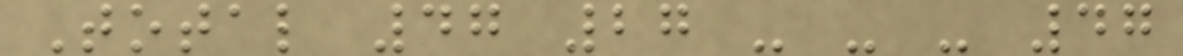Total 47 27 - - - 47
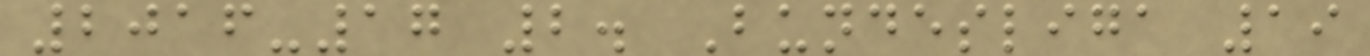2016-17 2. Bundesliga 19
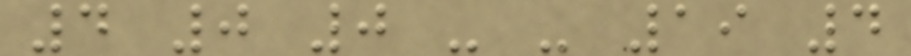4 0 0 - - 19 4
